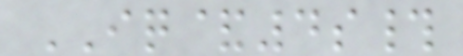IQ&4s#
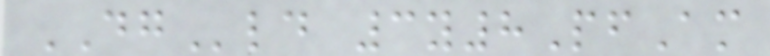DGld 3y8PfAm
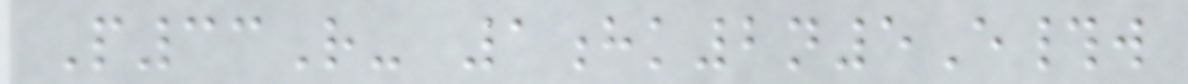P33R- 1hk2n5E#w
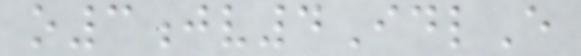o3jv4IdlE
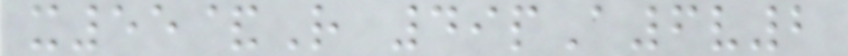x55&R 49pA6v2
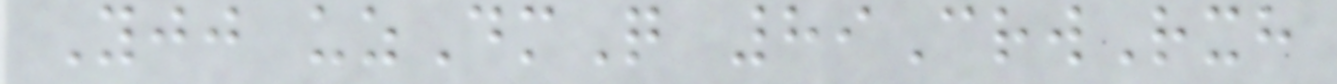Yjj uzDmQ 89CrwRxh
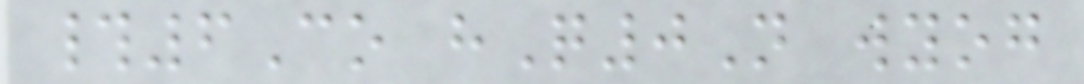#6Co hQ0N wyog
